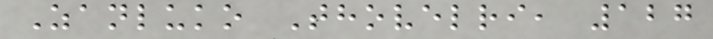Zanluko Thovelri, 127
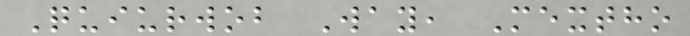Quiurwob Way, Mextho
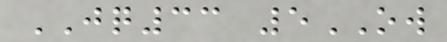JQ33 5OW
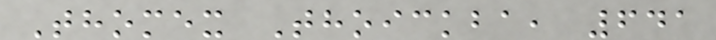Thomex Thoickba, 641
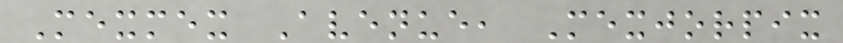Mexmex Avenue, Mexjorpix
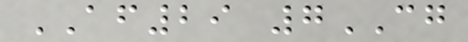AF29 7CG
